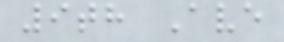9th Ave
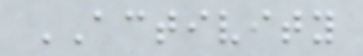ACTIVITY
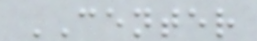CENTER
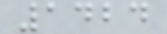1424
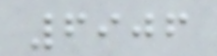6906
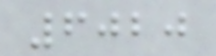6020
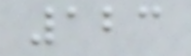123
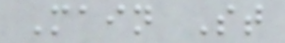Main St
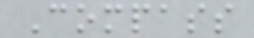Compass
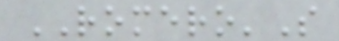ROMERO'S
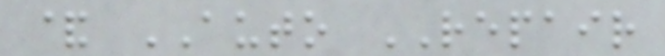& AUTO REPAIR
